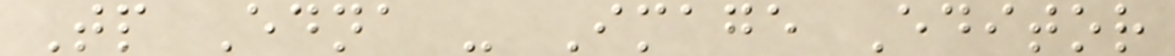Tp Edna - Image Editor
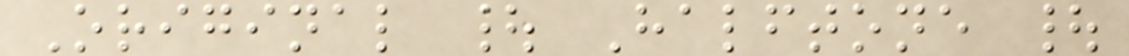Original | Halftone |
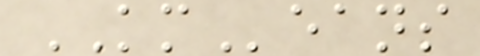KMeans
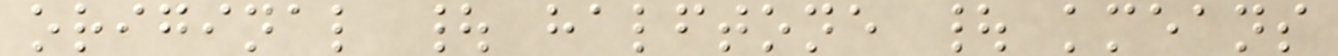original | halftone | kmeans
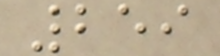259
